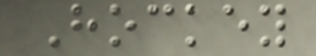Hockey
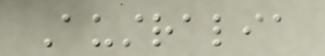Australia
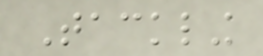Tackling
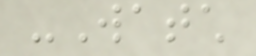-Watch
